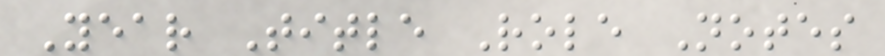Year Title Role Notes
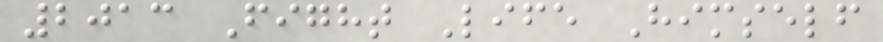2013 Fight Life Himself
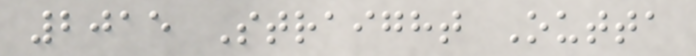2015 Straight Outta
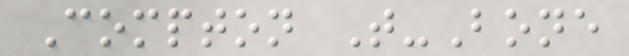Compton T-Bone
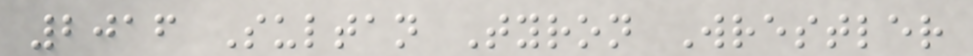2016 Sultan Tyron Wrestler
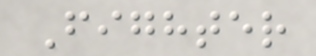Fighter
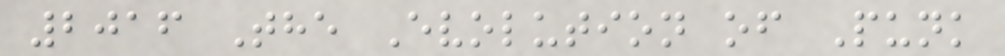2016 The Evolution of Punk
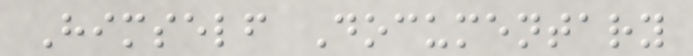Himself Documentary
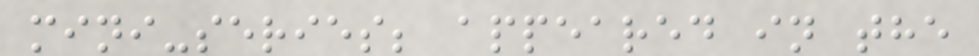mini-series; appeared in the
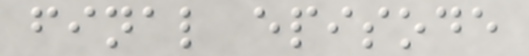final episode
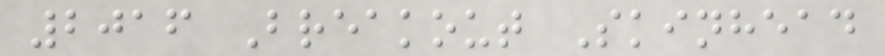2016 Breakout Skinhead
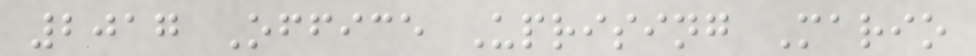2017 Office Uprising Mario
